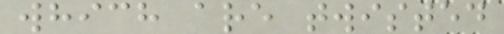which are twisted
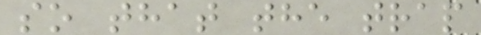so that the trap
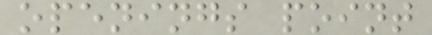openings point
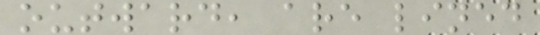outward, are lined
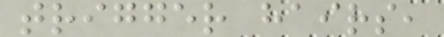trigger hairs,
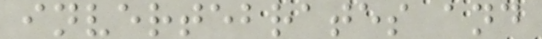invertebrates and
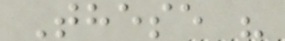These "
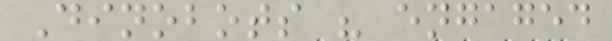Dinobots " engaged
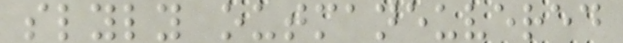slyly outmaneuvered
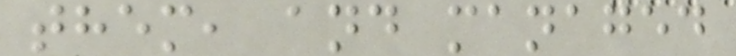them, and managed
